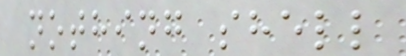nothing shell
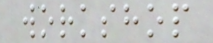workshop
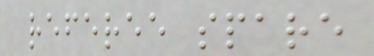referee spare
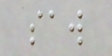saw
